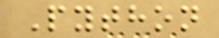Python
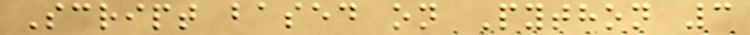Script based on Python 3
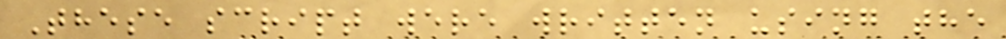These script were written using the
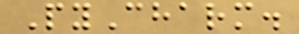PyCharm.
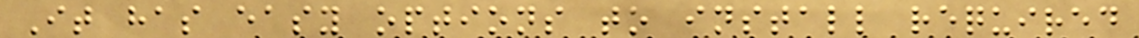It has easy options to install required
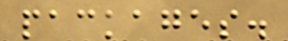packages.
